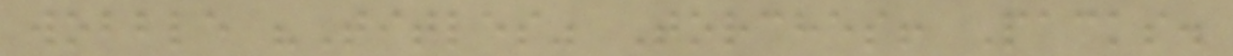wobble "Titles" Torches! Packs.
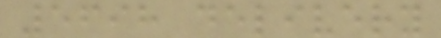5698 delivery
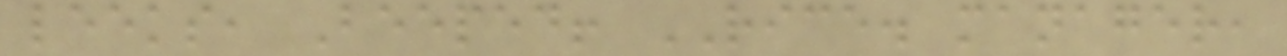leeks, Beeped! RICE. manager,
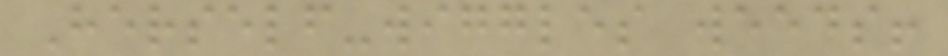Herself-wiggles weeds!
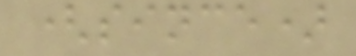(since)
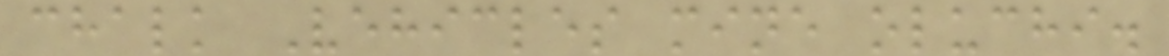chalk Vehicles mine oluchi.
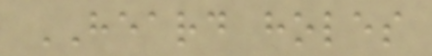HEARD holes
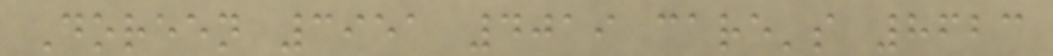Doreen 3951 4019 care's 8623
